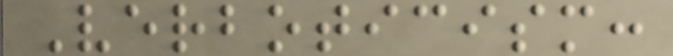Verboticism:
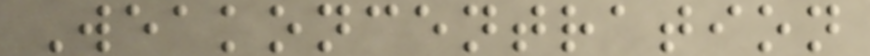Weakoncentration
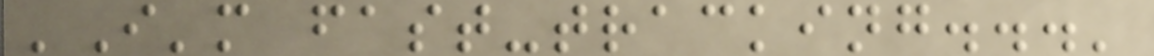'I'm fast-tracking...'
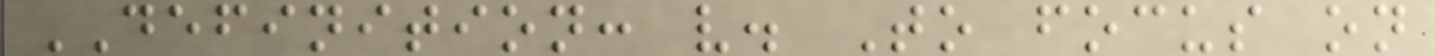DEFINITION: v. To focus on
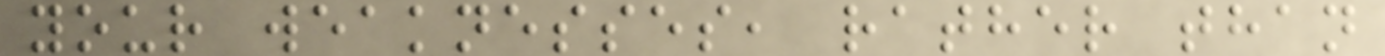your weaknesses, rather than
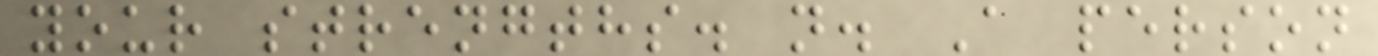your strengths. n. A person
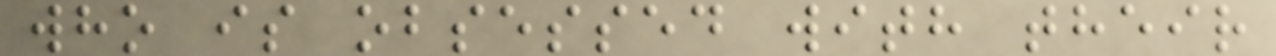who is obsessed with their
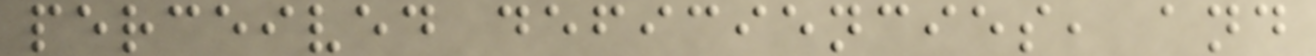perceived deficiencies, and
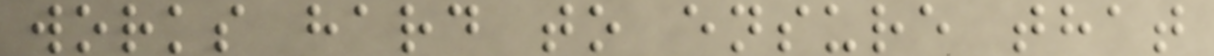works hard to ensure that
